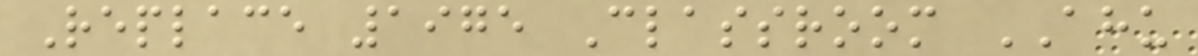Replace 1975 Classroom AHU
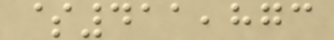$411,873
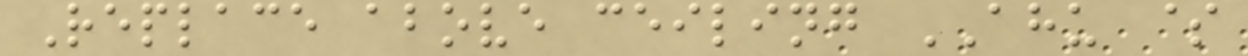Replace above ceiling AHU $
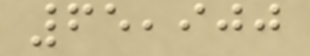65,900
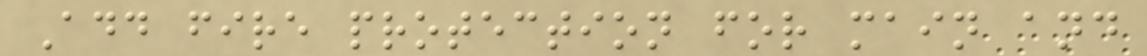Add fire protection for main and
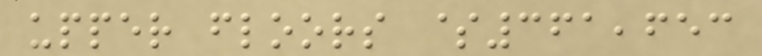upper floors $361,653
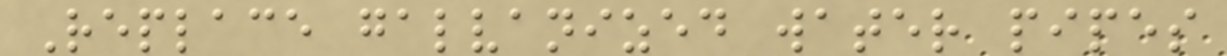Replace galvanized water pipes
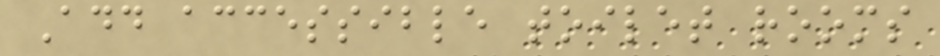Add accessible toilet rooms
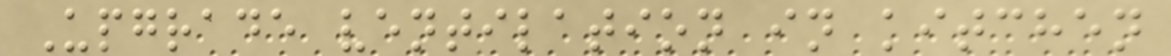Upgrade ventilation in kitchen
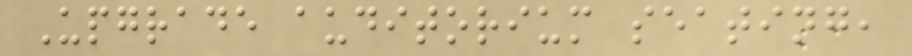Upgrade auditorium seating,
